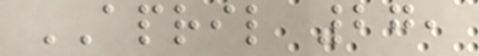APRIL 27,
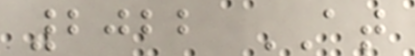2022 AT
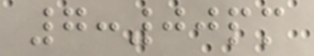7:00pm
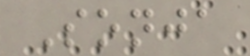Sonja
